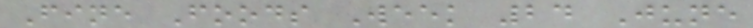Fine Foods Week 24 June
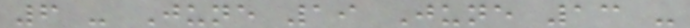6 - June 19 June 13 -
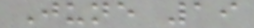June 19
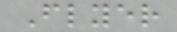Flyer
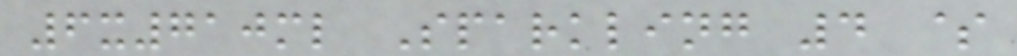6x710ml Sparkling 4 $
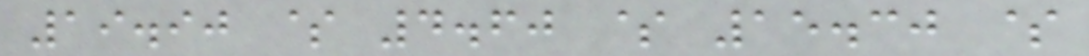19.90 $ 4.60 $ 15.30 $
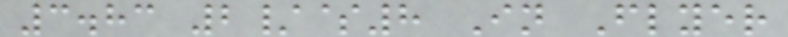3.83 2/$8 In Flyer
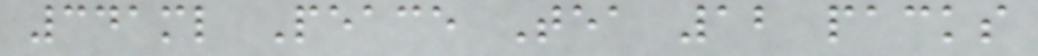341ml Peace Tea 12 packs
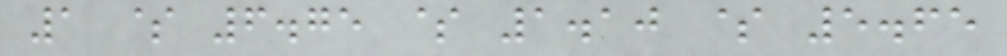1 $ 6.75 $ 1.10 $ 5.65
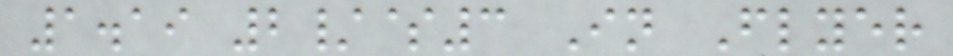1.19 2/$3 In Flyer
